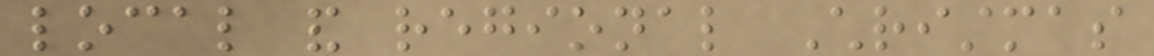local and regional Christmas
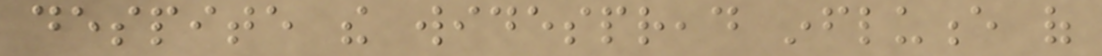despite the widespread influence of
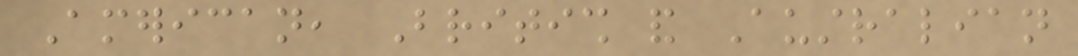American, British and Australian
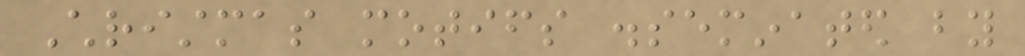Christmas motifs disseminated by
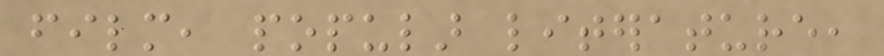film, popular literature,
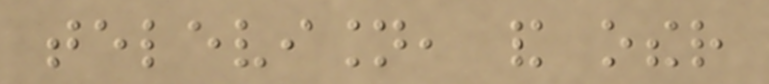television, and other
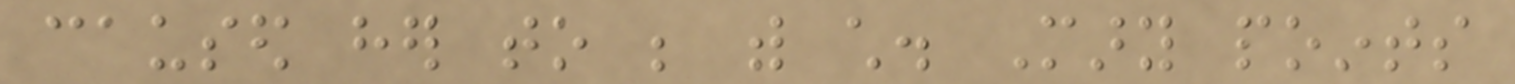caused her to be with child. Mary points
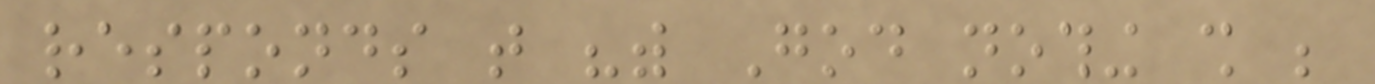responds that "with God nothing shall be
